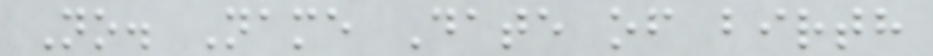No. Name Date of birth
